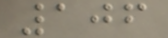106
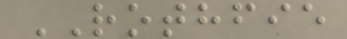ROTHFIE
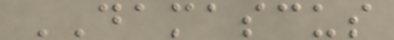DAMASCUS
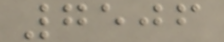7506
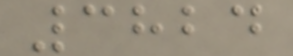3824
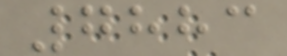7883
